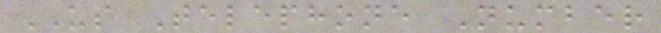US Telephone Number
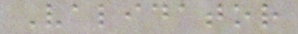Validator
